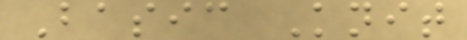Basic Knit
